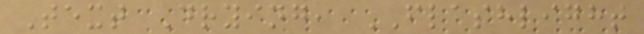Text Drying, FLASHLIGHT
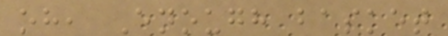oh, Enough basket
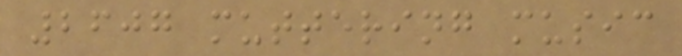2607 muttering music
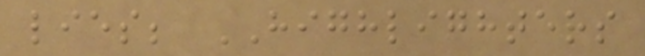lies; HIGHLIGHTERS
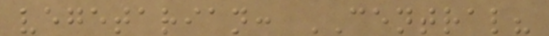vegetarian: CENTRAL?
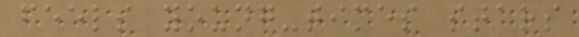feels young-times stars
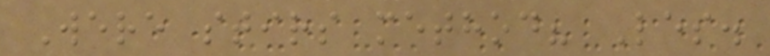Were stirs method? Les.
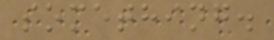something.
